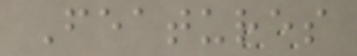Features
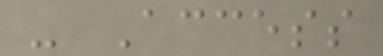- Access
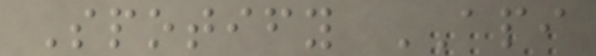Spotify API
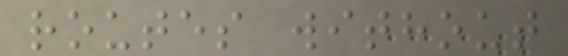routes without
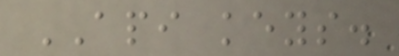API keys.
